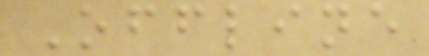Offline
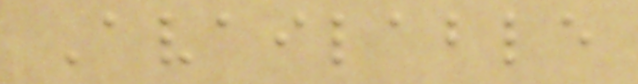Available
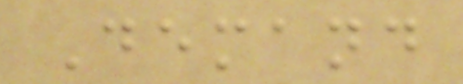Demand
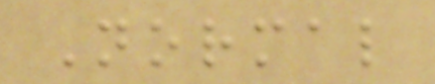Normal
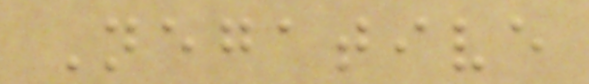Negative
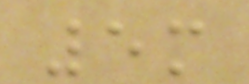5m
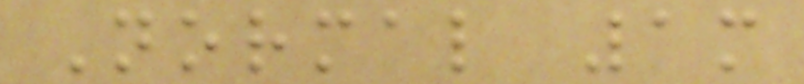Normal 1m
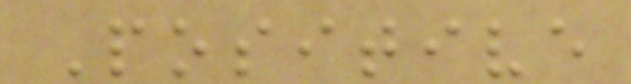Positive
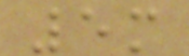5m
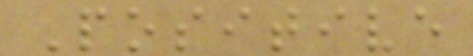Positive
